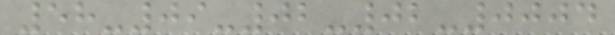58-09-02-02-0004
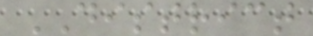DISTRICT
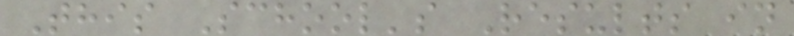This School's Results in
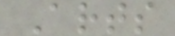Arts
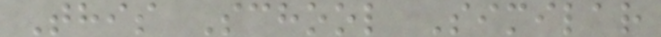This School Similar
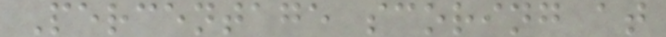Percentage scoring at
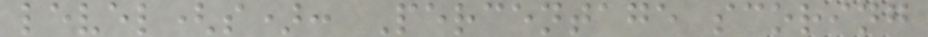level(s): Percentage scoring
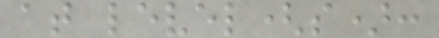at level(s):
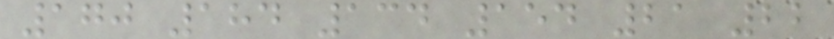170 184 134 154 21 22
